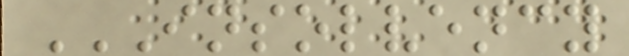INSOLVENCY
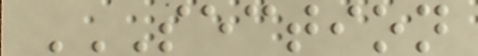SECTION
